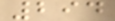294
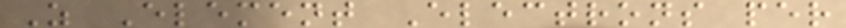Z Element Electrons per
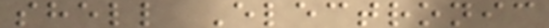shell Electronic
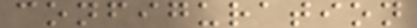configuration
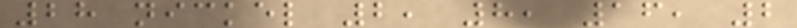28 nickel 2, 8, 16, 2
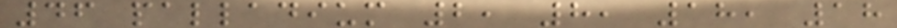46 palladium 2, 8, 18, 18
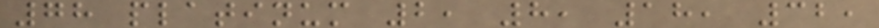78 platinum 2, 8, 18, 32,
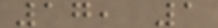17, 1
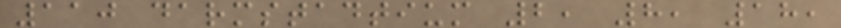110 darmstadtium 2, 8, 18,
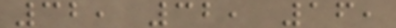32, 32, 16,
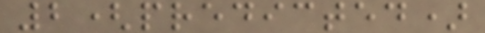2(predicted)
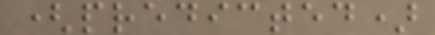(predicted)
